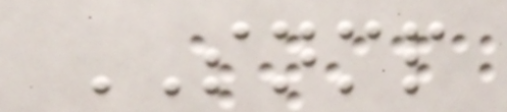SNMP
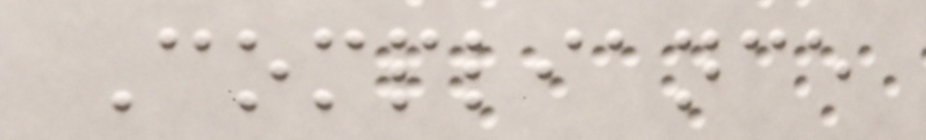Compliance
